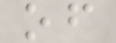of
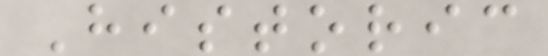Historic
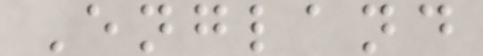England
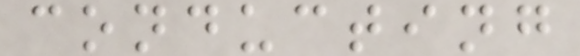conducting
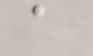a
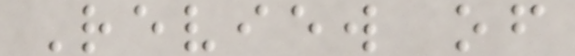Review of
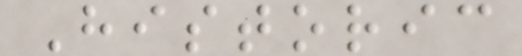Historic
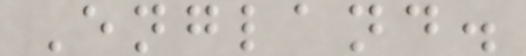England.
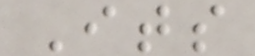Its
